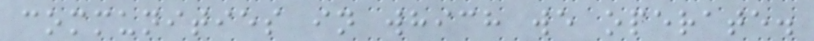communities in which we operate.
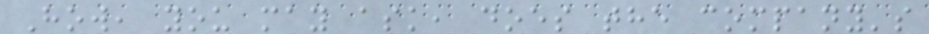How, you may ask, does the company's
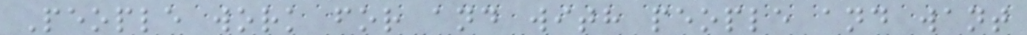People work for and with people and want
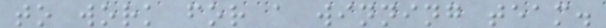to work for a winning team.
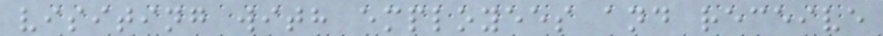visiting with employees and receive
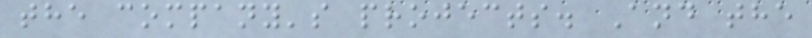the company's projects. And the
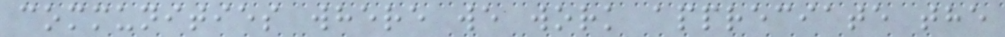communities where we work appreciate the
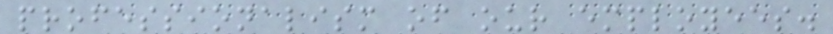professionalism of our employees.
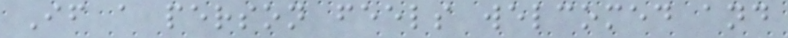If a person feels welcomed and
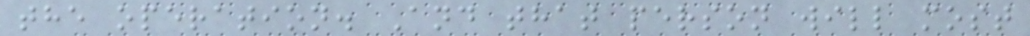the operation. And that person will most
